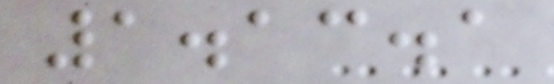1.13.1
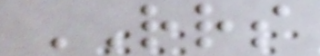RRS
